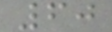60
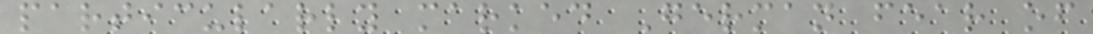particularly marked German fear of
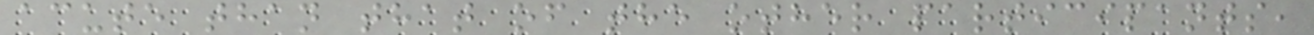acute than that of the other participants,
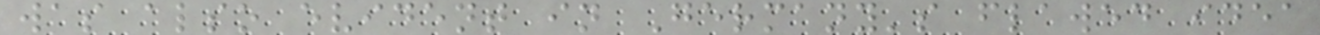was also evident in Germany's flawed idea
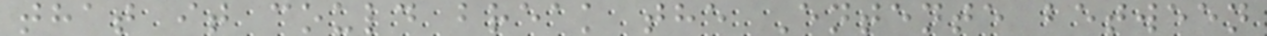that it could break the Entente between
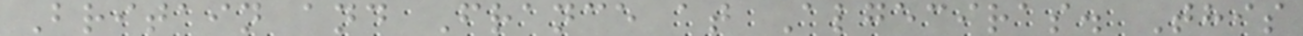Britain and France at Algeciras. This
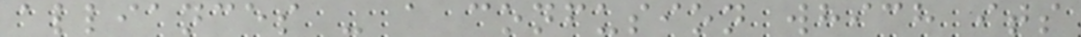alliances - a confusion which its
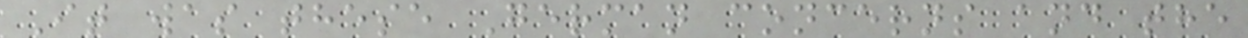It was these German concerns and the
